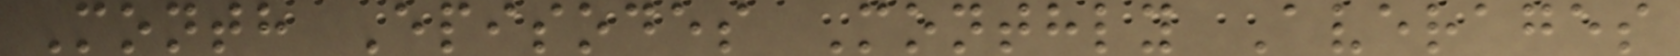Month Episodes Monthly Averages
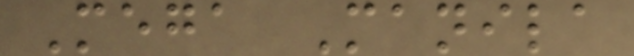Mega Manila
